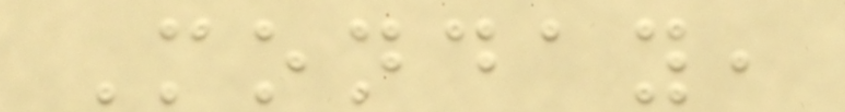Monday,
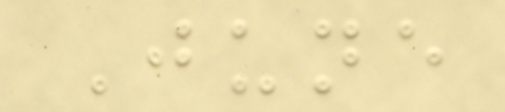June
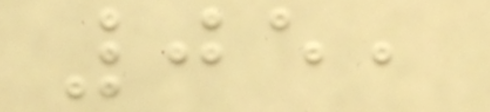05,
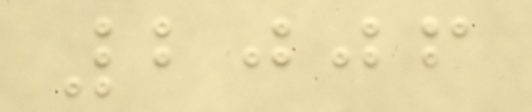2006
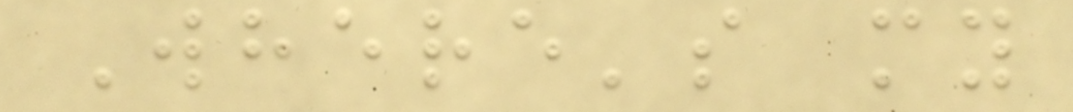Where's my
